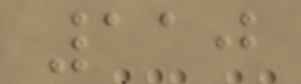110
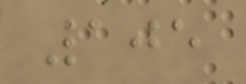105
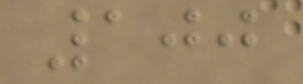100
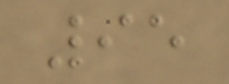95
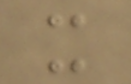x
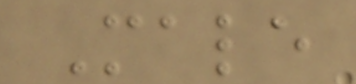Male
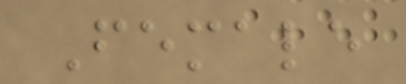Female
